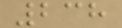238
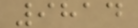9814
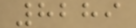8289
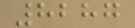8287
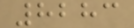8283
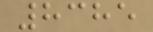8385
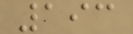193
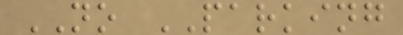NO PARKING
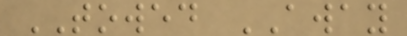TOWED AWAY
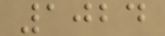1024
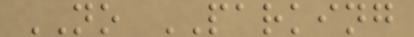NO PARKING
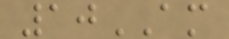10AM
